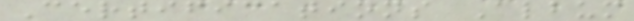Certifications Album
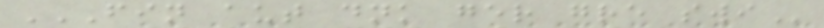FIN AUT DNK GER GRE SWI
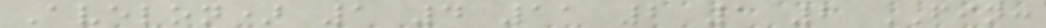Avelon) 1 4 11 2 1 2 FIN:
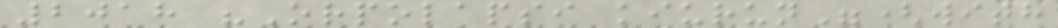2018 "Orpolapsi kiurun"(with
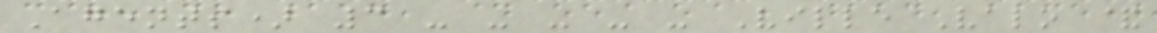Agents) 3 - - - - - Ville Valo &
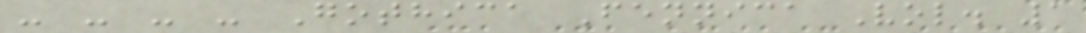- - - - Gothica Fennica Vol. 1
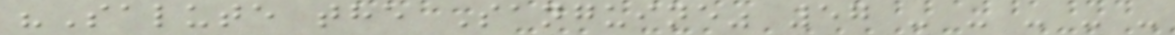"Salute the Sanguine" 57 - - - - -
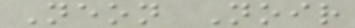Neon Noir
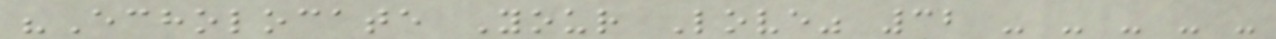"Echolocate Your Love" 32 - - - - -
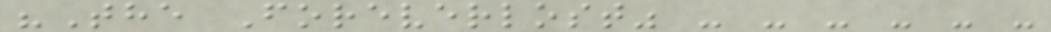"The Foreverlost" - - - - - -
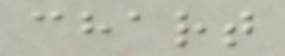chart
